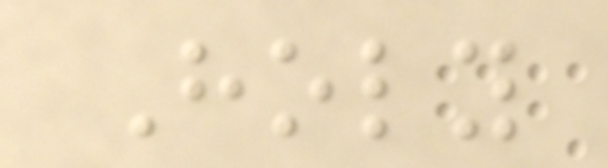Holy
